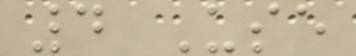4 Use
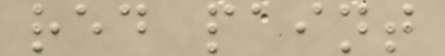red paint
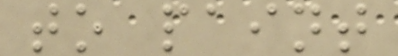to paint
